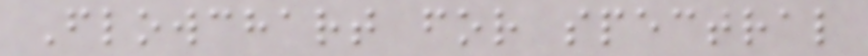Flowchart for spectral
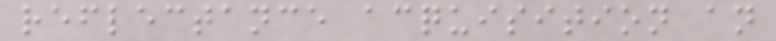reflectance acquisition an
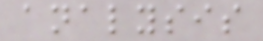analysis
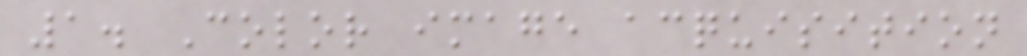1. Color image acquisition
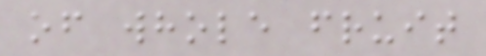of whole fruit
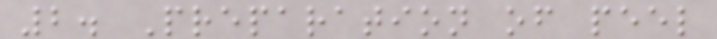2. Preparation of peel
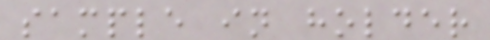sample in holder
